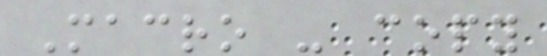Macro - copy
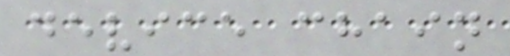device chain
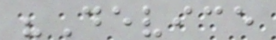"Device
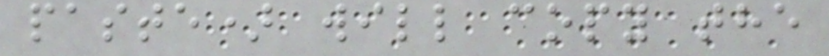paste) will copy the
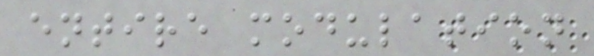entire modulation
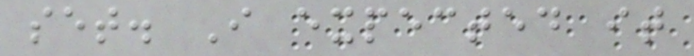set. I expected it
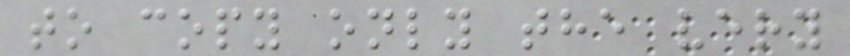to copy only the very
